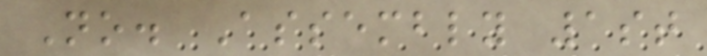No. Assembly 1st
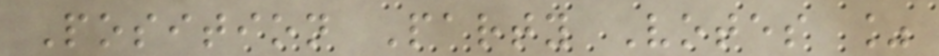Position Party Votes %
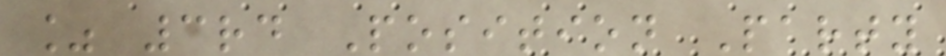% 3rd Position Party
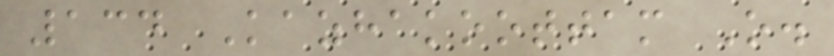134 Kazhakoottam O.
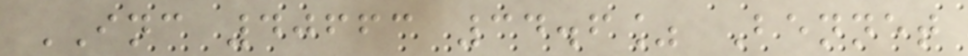INC 40663 34.6% Bennet
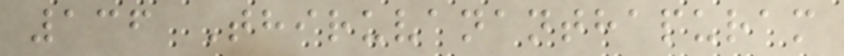136 Thiruvananthapuram
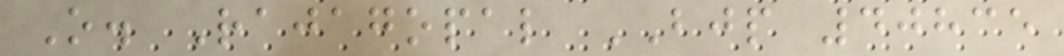O. Rajagopal BJP 40835
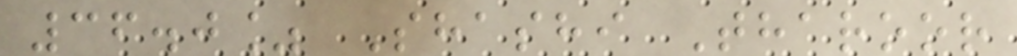36.0% Shashi Tharoor
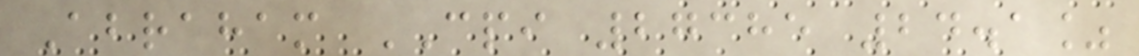Abraham CPI 27385 24.1%
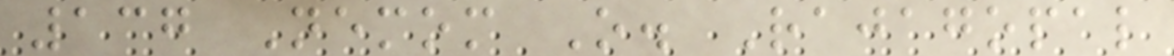137 Nemom O. Rajagopal
